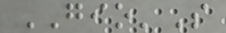GIO'S
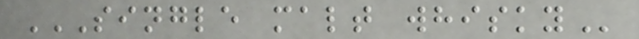SINGLE MALT WHISKY
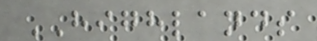HIGHLANDS
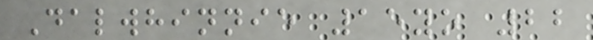Dalwhinnie 15yo 22
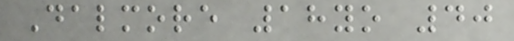Dalmore 18yo 40
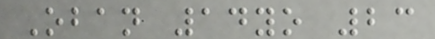Oban 14yo 23
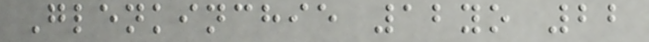Glenkinchie 12yo 22
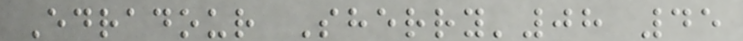Edradour Sherry'08 45
